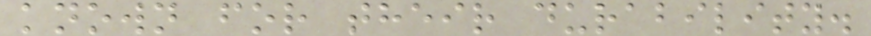known for their durability.
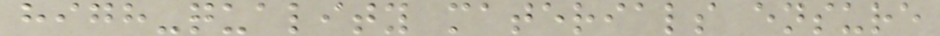high-quality materials ensure
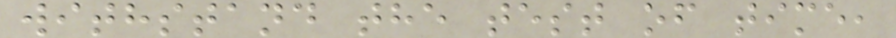withstand the test of time,
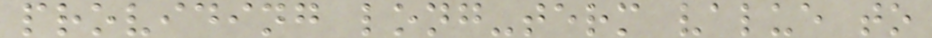providing long-term value to
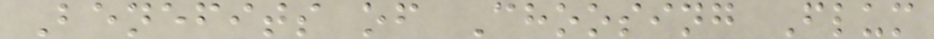Benefits of Choosing Flum
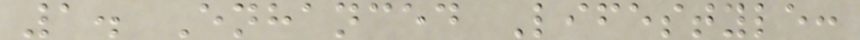1. Enhanced Lifestyle:
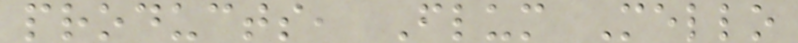products, Flum Mello
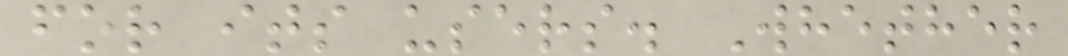for its users. Whether
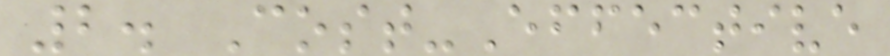2. Cost-Effective
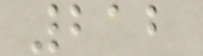212
